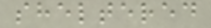sheltered
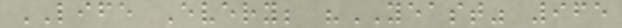LIFE Every; "YEAST" 965
